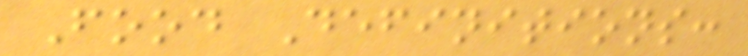Food Definitions:
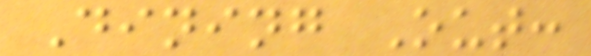Dining Out:
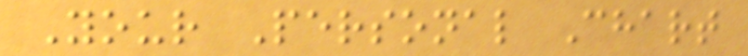Your Personal Chart
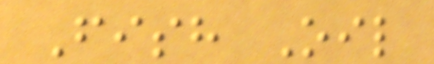Fish Oil
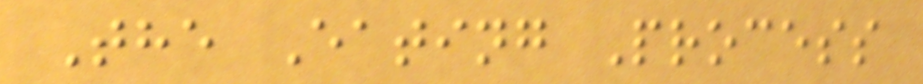The Eating Process
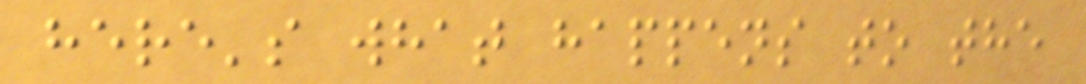here's what happens to the
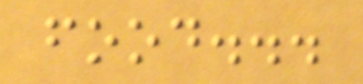food...
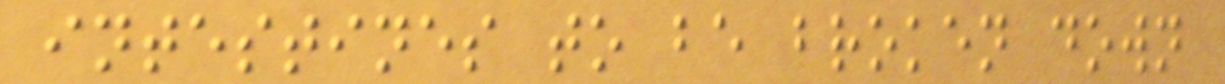intestines to be broken down
